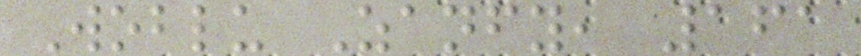Woblu Zanfy, 161
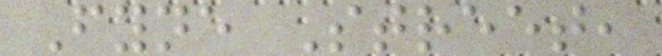Fyne Street,
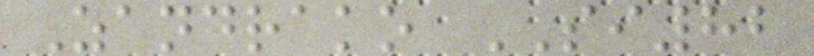Zandrako SI82
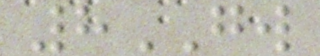8GW
